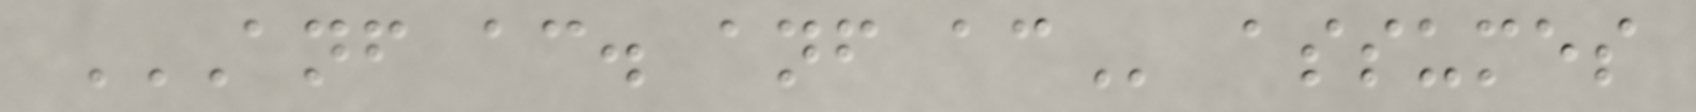ANF AC. ANF AC assumes
